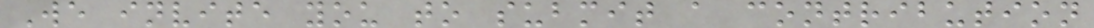We invite you to submit a contribution
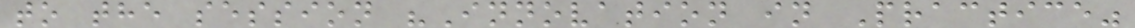to the session "Innovation in Practice"
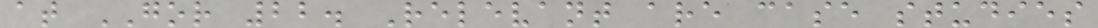at GOR 22. Relevant are case studies
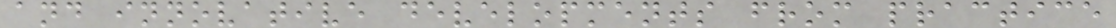and innovative developments from practice
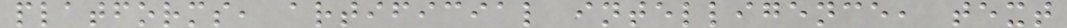platforms, artificial intelligence, text
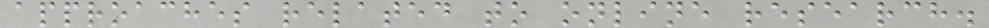approaches related to online research.
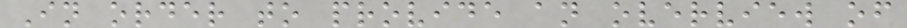In order to provide an overview of
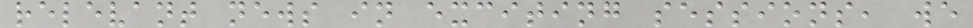relevant news in exciting sessions, we
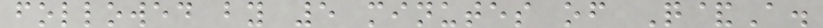followed by 5 minutes of Q&A.
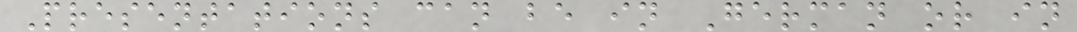Presentations can be in German or in
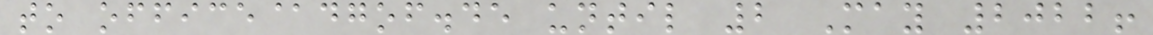to office@dgof.de until 2 May 2022!
